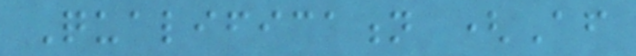Qualification (After
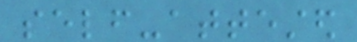self-attested
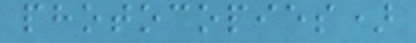photocopies)
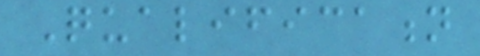Qualification
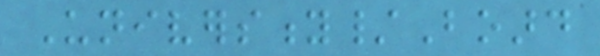University/Board
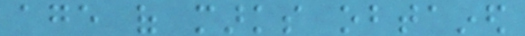age of marks obtained
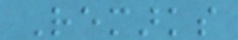Remarks
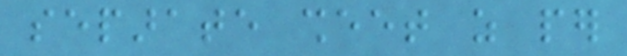separate sheet as per
